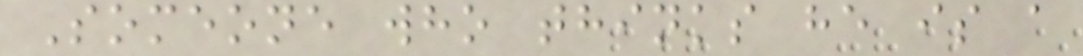Someone who thinks he is a
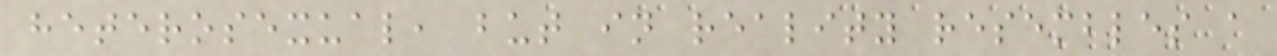heterosexual, but in reality resembles a
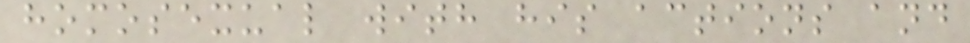homosexual with his actions and
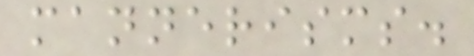mannerisms.
